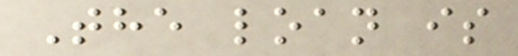The loan is
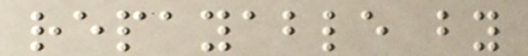repayable by
